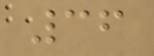36
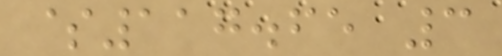$117.65 3
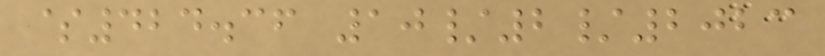$424.36 10/2/2023
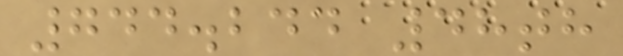744.244 48th
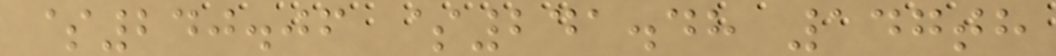$240.06 $241.48 147th
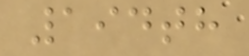194th
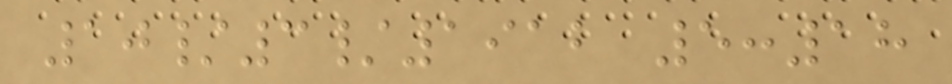10/3/1912 5:18
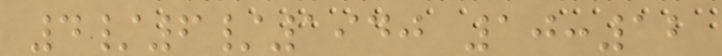4/6/1940 10:12
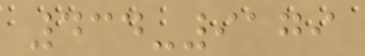434-9179
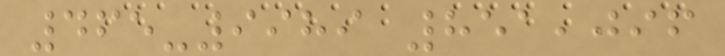465-9989 851,096
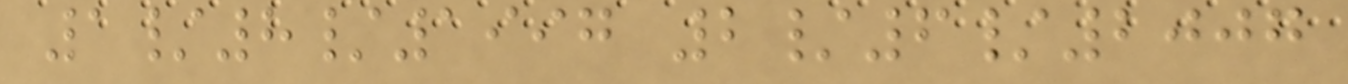1/8/1997 2/6/2007
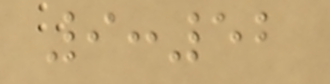9:52
